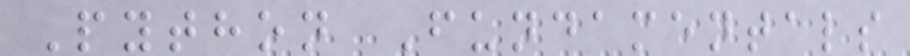Python Fundamentals
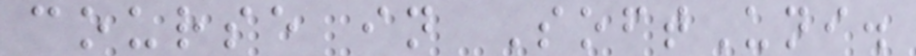course in SoftUni.
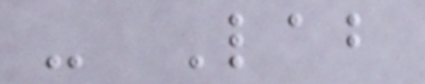- Lab
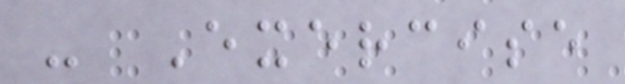- Exercise
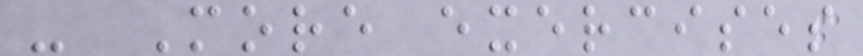- More exercises
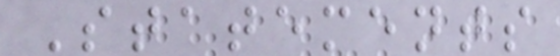Statements
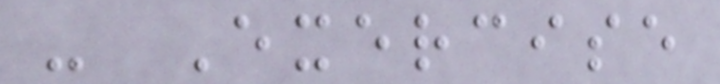- Exercise
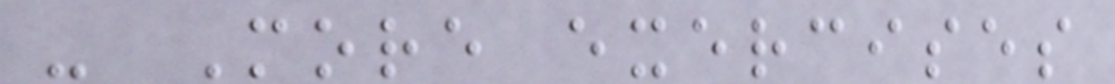- More exercises
